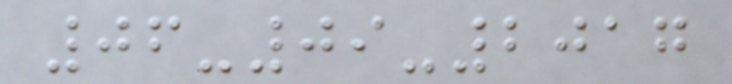06-09-2017
